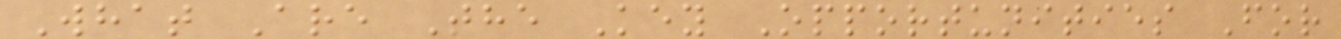What Are The Key Opportunities For
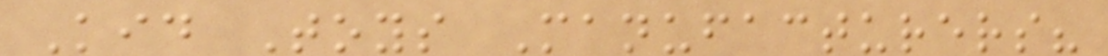Kid Toys Manufacturers?
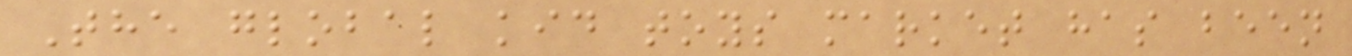The global kid toys market has been
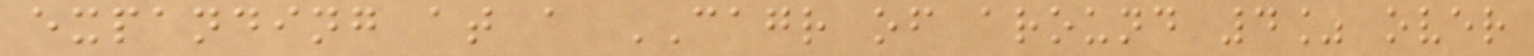expanding at a CAGR of around 4% over
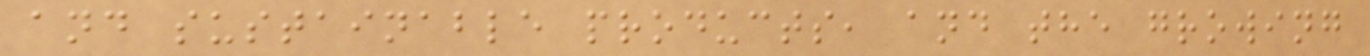and sustainable products, and the growing
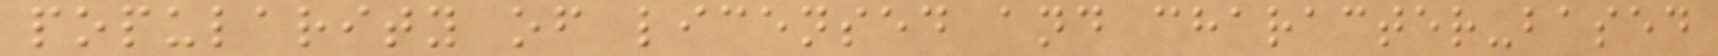popularity of licensed and character-based
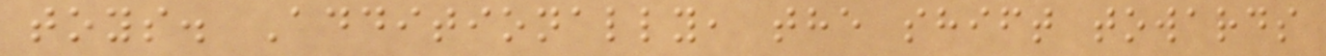toys. Additionally, the shift towards
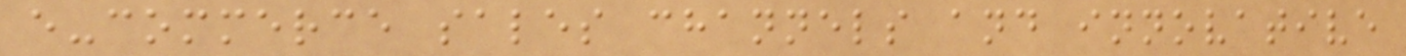e-commerce sales channels and innovative
